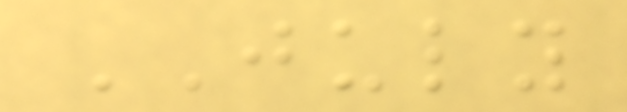JULY
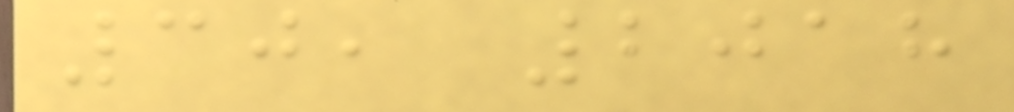30, 2018
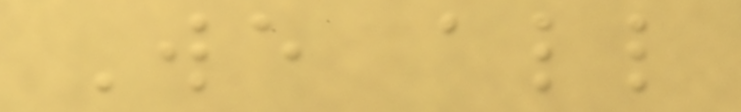We all
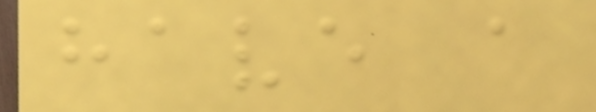have a
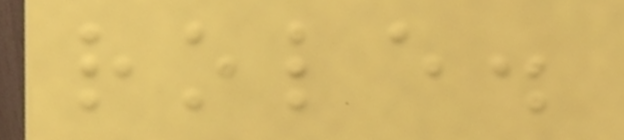role.
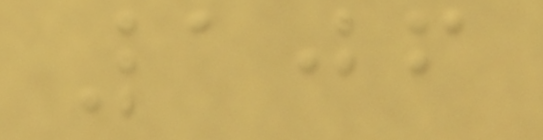106
